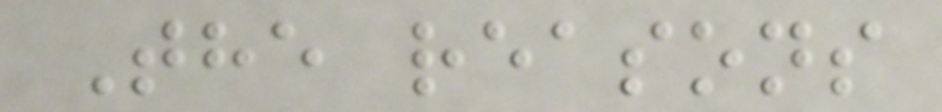The reasons
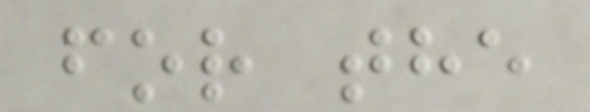for the
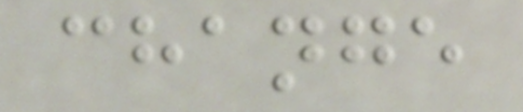change
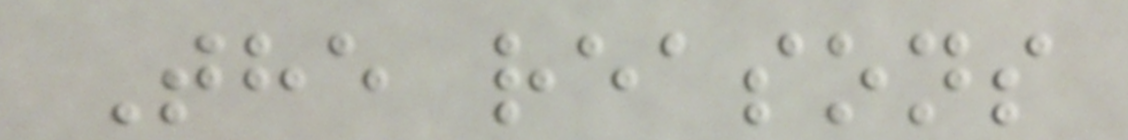The reasons
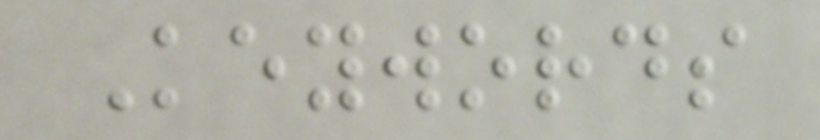Keywords
